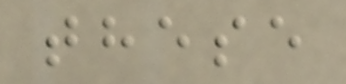these
